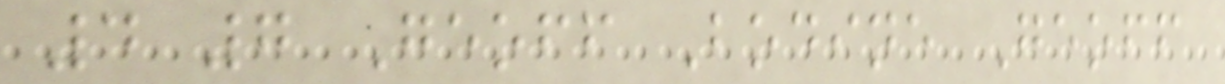4 7 Geoff Bodine Geoff
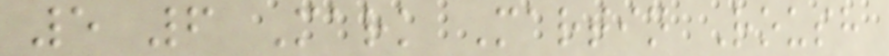5 6 Mark Martin Roush
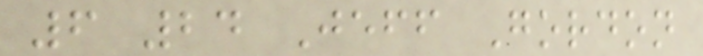6 24 Jeff Gordon
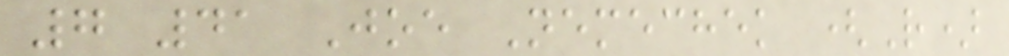7 41 Joe Nemechek (R)
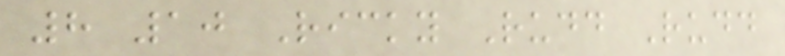8 10 Ricky Rudd Rudd
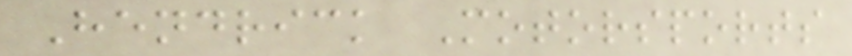Hendrick Motorsports
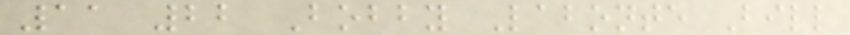11 22 Bobby Labonte Bill
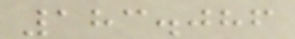183.086
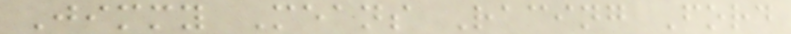Jimmy Means Racing Ford
